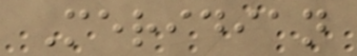Meridian
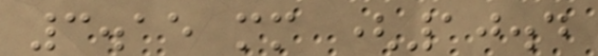3.15 mm (10.4
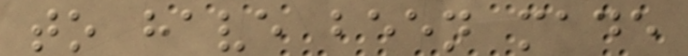to have been made
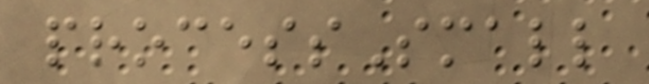processSmall
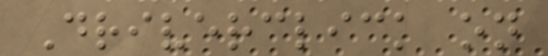Driverclick on
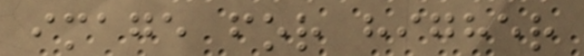image for higher
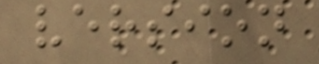version
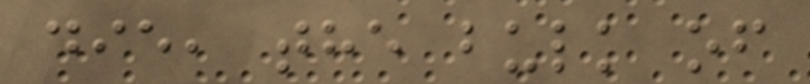die, the bulk of
